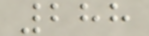288
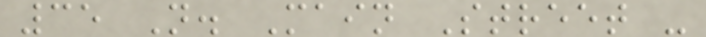35 N. Main Street -
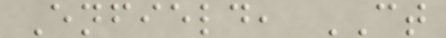Enfield, CT
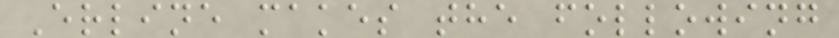Erline makes the following
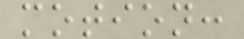motion:
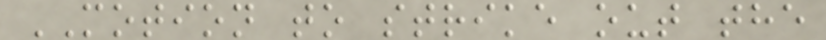MOTION to strike out the
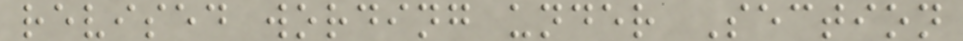revised wording under Section
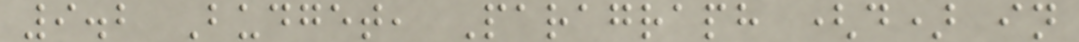9.2 Budget, Paragraph (d) in
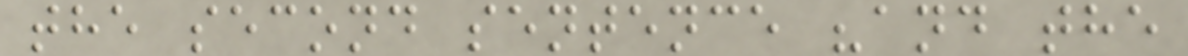the second sentence "and the
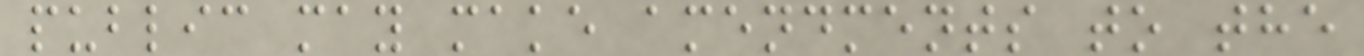public may make amendments to the
